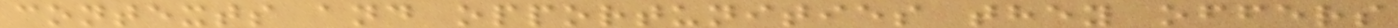contexts and opportunities they offers
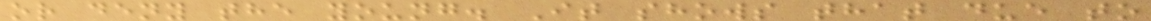or deny the young. It shows that due to
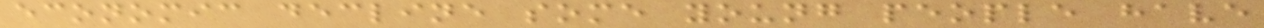economic decline some young people have
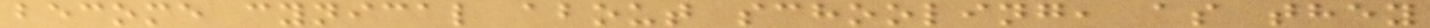become cynical about schooling, as they
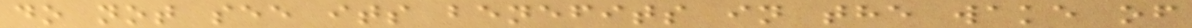do not see its benefits in the wake of
